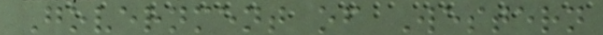Government of Western
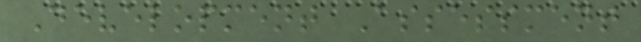Development Assessment
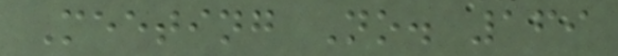Meeting No. 169
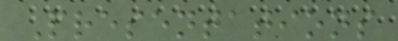Presentations
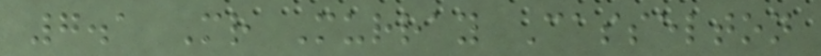7.1 Mr Murray Casselton
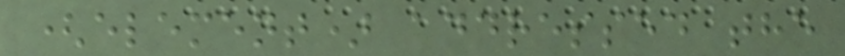(element) addressed the
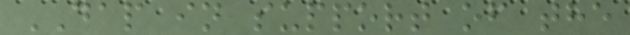DAP in support of the
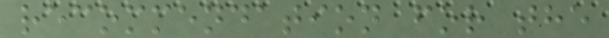recommendation for the
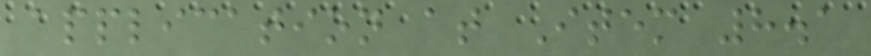application at Item 8.1
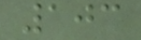103
